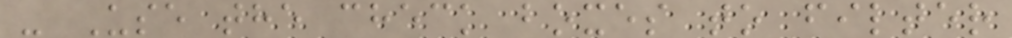- Use the check boxes to filter
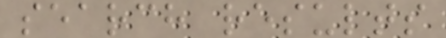search results
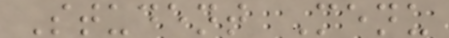Student Menu
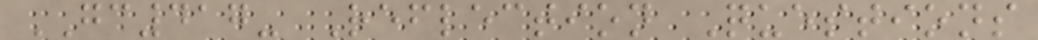GC417- Reflection Questions
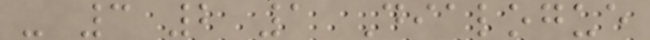- 3 2 1 Dialogue
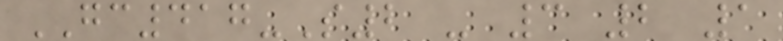GC417-S2 - 3 2 1
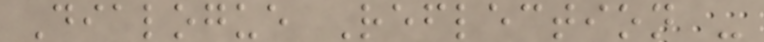Dialogue Reflection -
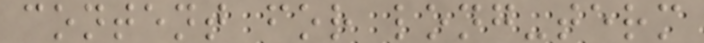content for long-term
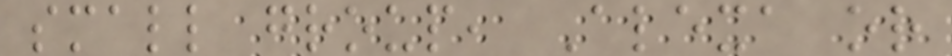small group, Alexa or
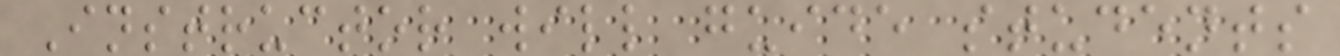Instructor will guide students
